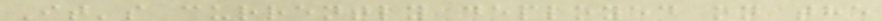It's currently deployed on the
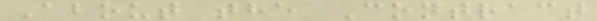About the Contract
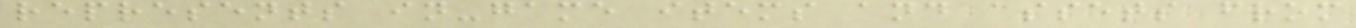represents in-game items and assets from
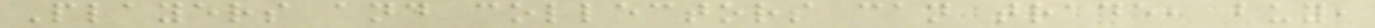Players and collectors can trade, buy,
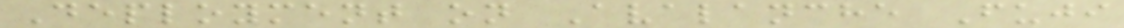Deployment on Avalanche Fuji
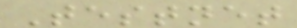Testnet
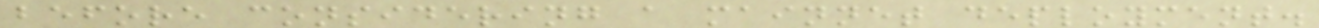before considering a mainnet deployment.
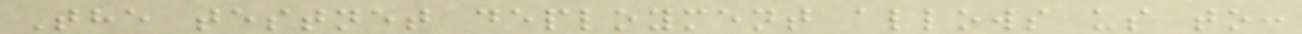The testnet deployment allows us to:
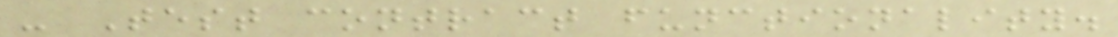- Test contract functionality.
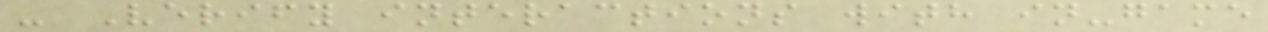- Verify interactions with in-game
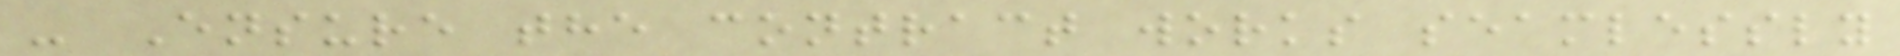- Ensure the contract works seamlessly
